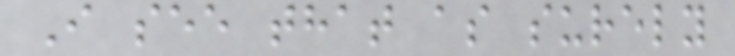I see that as surely
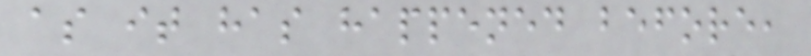as it has happened before,
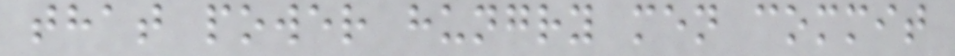that power hungry men commit
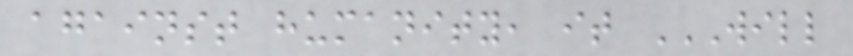against humanity, it WILL
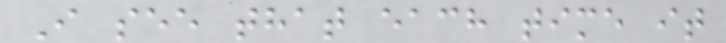I see that each time it
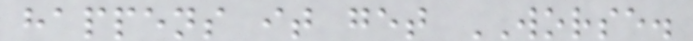happens it get WORSE.
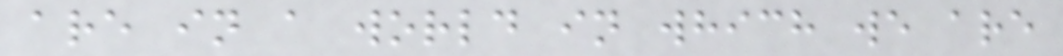are in a world in which we are
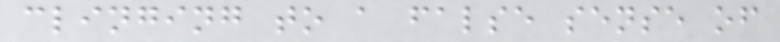clinging to a false sense of
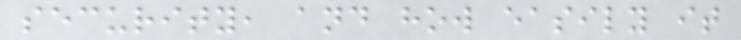security, and how easily it
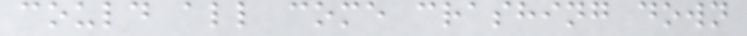could all come crashing down
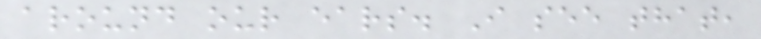around our ears. I see that,
